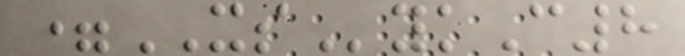=XSykC8
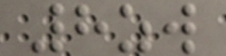8zw
